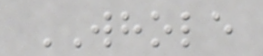WHOLE
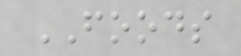FOODS
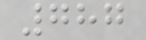787
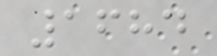1684
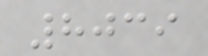8039
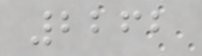2262
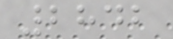2842
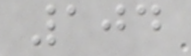104
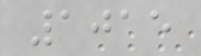1015
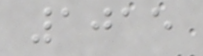1015
